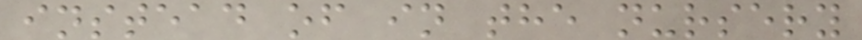instead of in the nursery
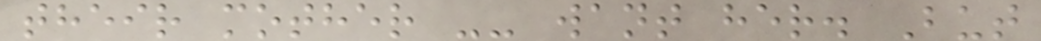their mother -- want her. But
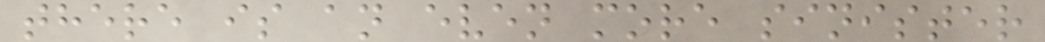there is an even more sinister
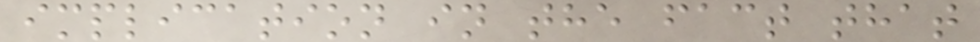implication in the fact that
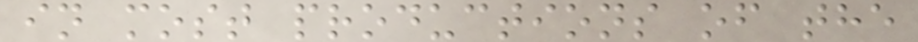in most productions of the
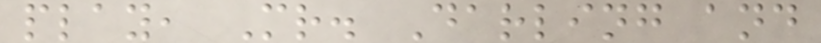play, Mr. Darling and
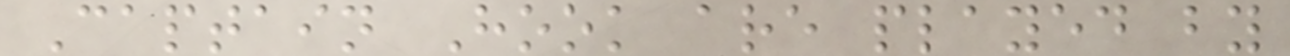Captain Hook are played by
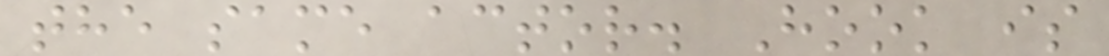the same actor. Hook is
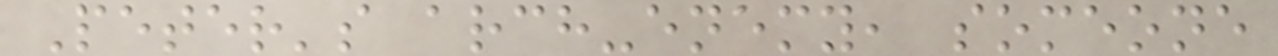Peter's arch-enemy, someone
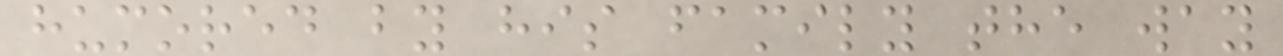humored by his family the way
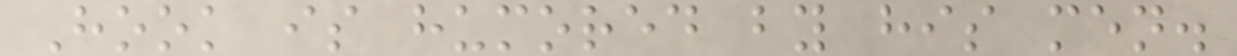Hook is humored by his men.
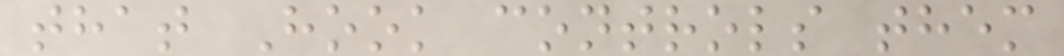that Hook controls them
